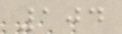104
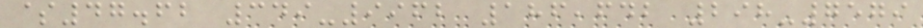$47.62 349-9962 186,642 298-7579
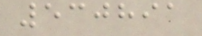530891
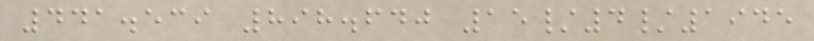441.539 898.640 15/4/1945
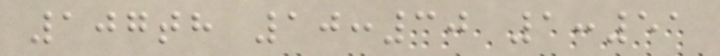107th 10:30 1:51
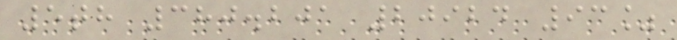5th 380.201 20924 93%
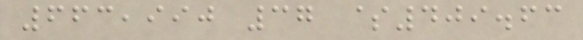663,990 37 $409.63
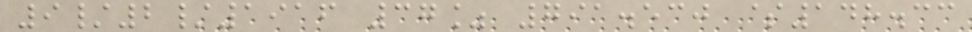9/2/1916 37% 791.530 $148.33
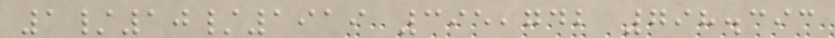1/10/1919 395,742 798.393
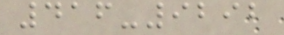416-9292
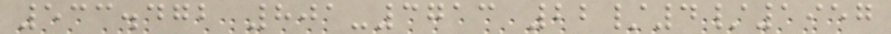533.472 801-3713 22/4/1957
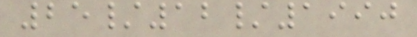25/12/1990
